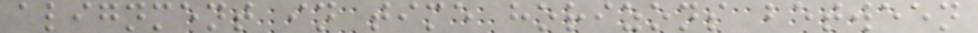alignment in time horizons between
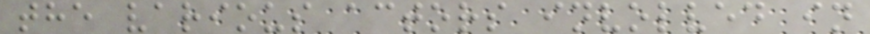the various actors involved in
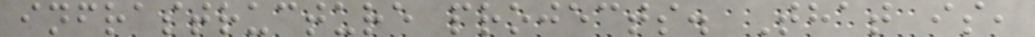infrastructure projects. That is,
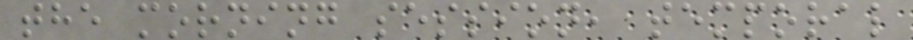the morning session, temporal
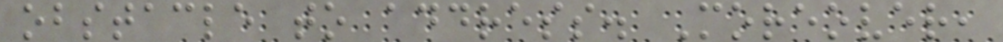obstacle to address. Moreover,
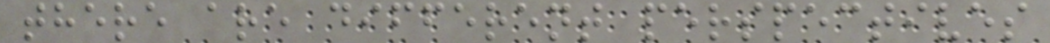there are different perspectives
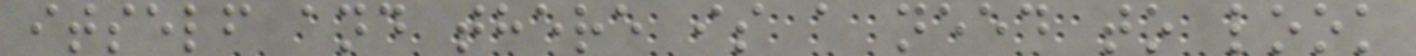itself and there is a need to look
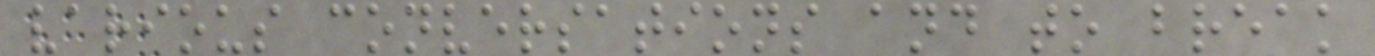various conversations and to break
